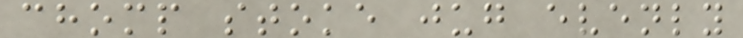chomp stoke jug evenly
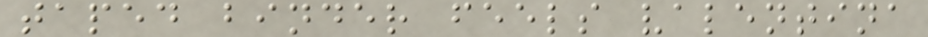taped binder feels valentina
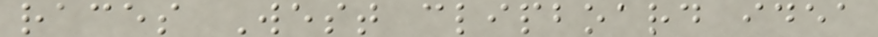races West clipboard idea
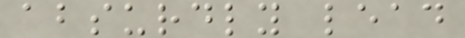absurdly lead
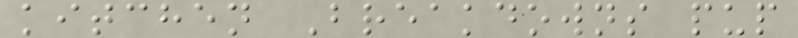kitchen Breakdowns pup
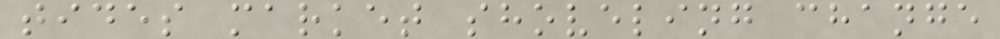tides market shoveling change
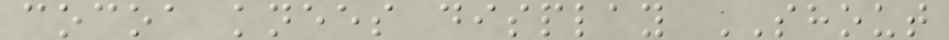cocoa knees display SHOUT
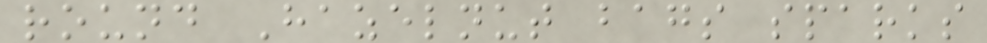round Hazelnut bags sparks
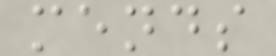mends
